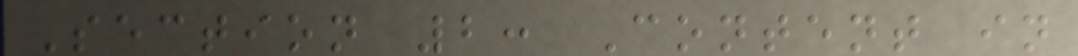Section 2: Content in
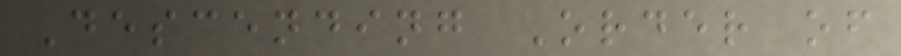Descending Order of
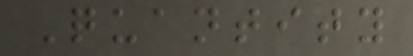Quantity
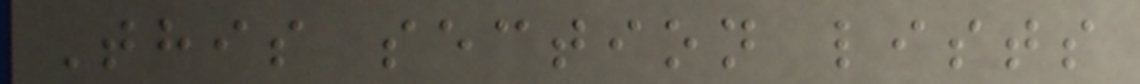This section lists
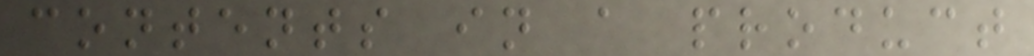contents in a product
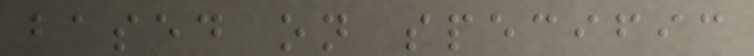based on specific
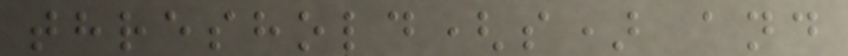threshold(s) and
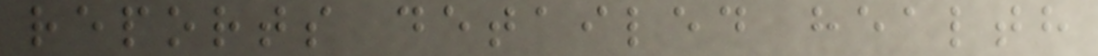reports detailed health
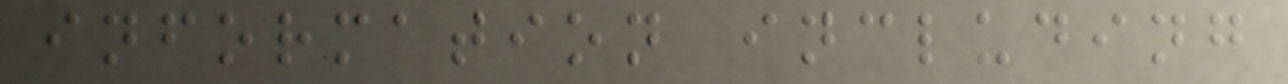information including
